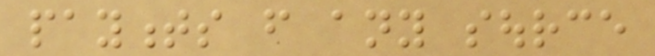payments from any source
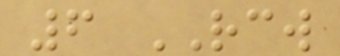6 RCW
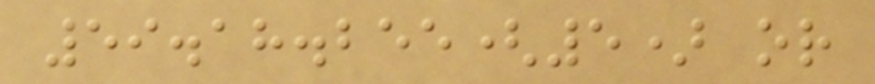59.18.255(5) or
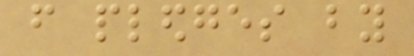from pledges by
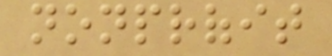nonprofit
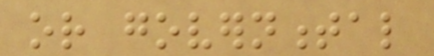or governmental
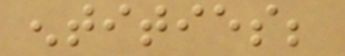entities;
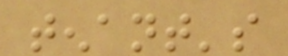tenant's
